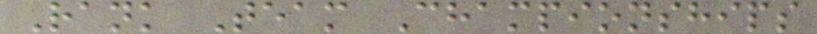Rank Team Championships
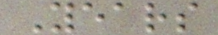Years
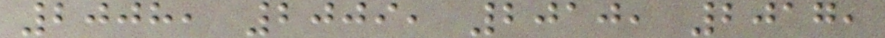2008, 2009, 2010, 2017,
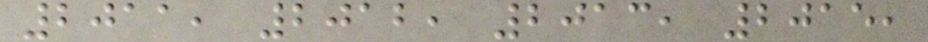2011, 2012, 2013, 2015,
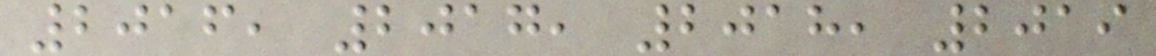2016, 2017, 2018, 2019
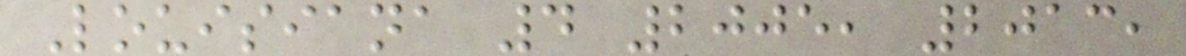Louisiana 4 2005, 2013,
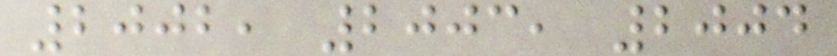2002, 2003, 2004
